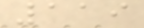119
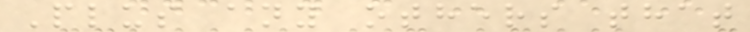Plus any others that
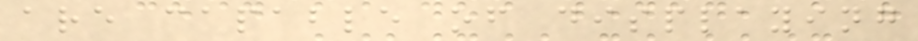are capable of displaying
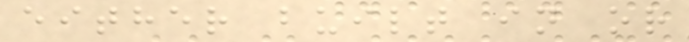either built in or
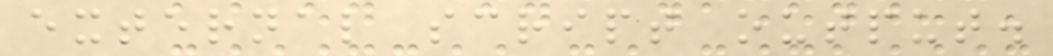external script output.
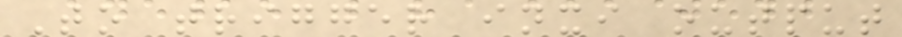To trigger inxi output
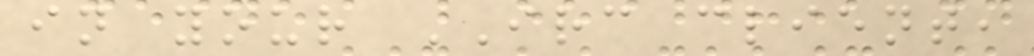in your IRC client,
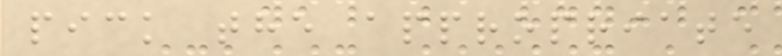pick the appropriate
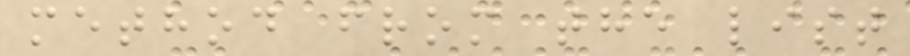method from the list
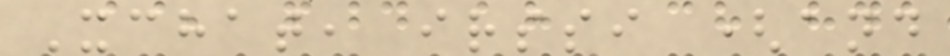Xchat, irssi (and
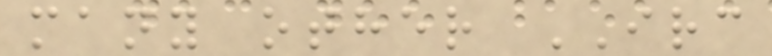many other IRC
